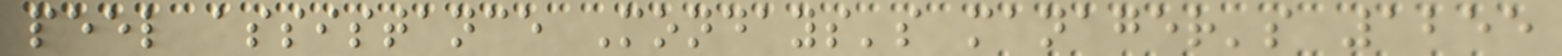peel assistance Mondays's manager's 1255
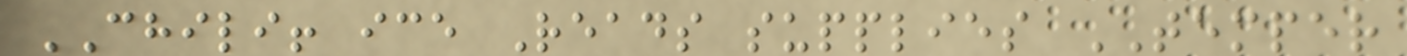CHILI! ice Reads supplies TEMPER
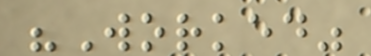"Worked"
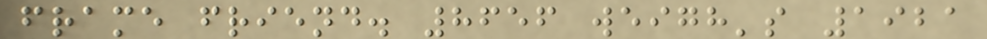frame friend. 8656 weigh's 1921
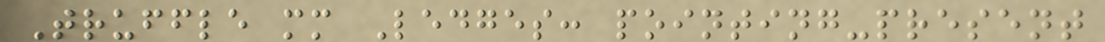Truffle mm Ledges: pointing-present
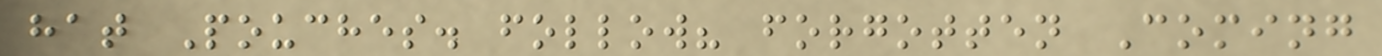hat Pouches. follow? forgotten Coming
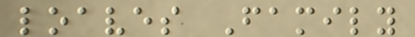loaves Family
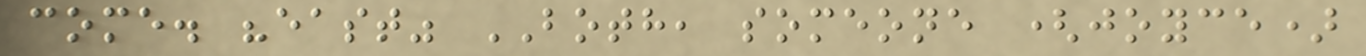come. "east" BOTH, someone (joyce)
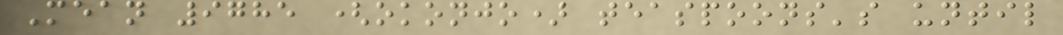Mean 9785 (okonjo) teaspoons's until
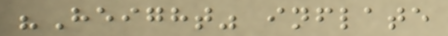"Height" inflate
